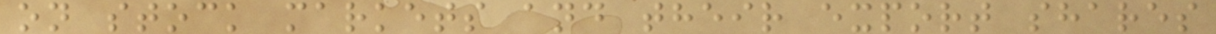on stock markets and their export shares
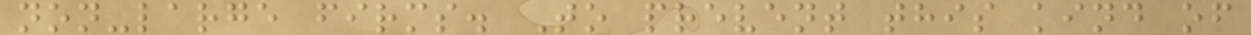non-large firms. To prevent this kind of
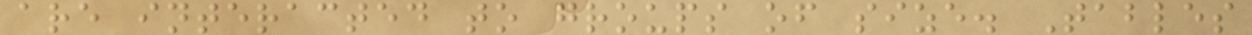are interacted to groups of size. Tables
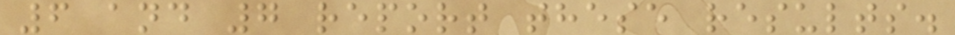6 and 7 report these results.
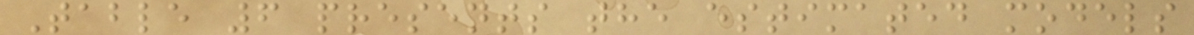Table 6 presents the estimated models
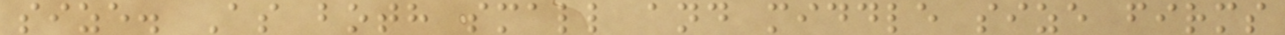size. As both small and middle size firms
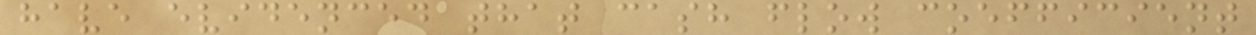have evidenced that cash flow coefficient
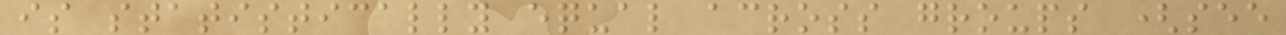is statistically equal across groups (see
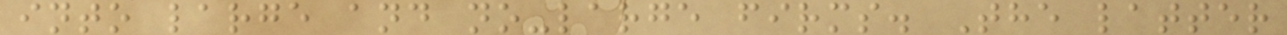into large and no-large firms. The latter
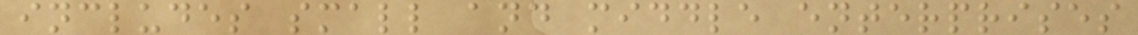includes small and middle enterprises
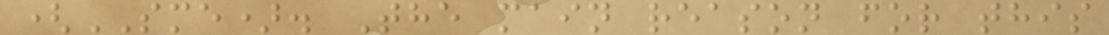(SME). The main reason for this
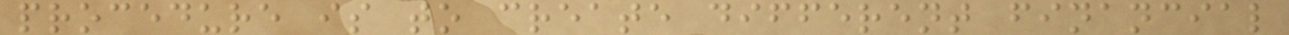procedure is to create different financial
